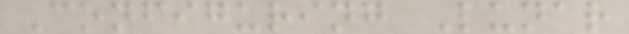Configuring Lunar
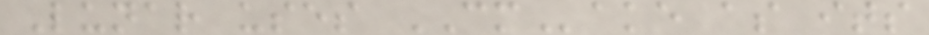Lunar uses CMake as its
